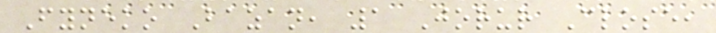Fyneko Bazan, 1 Jorur Close,
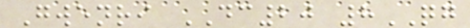Gwenri DC20 8QG
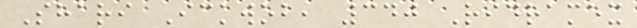Shari Ickwob, 340 Ridramex
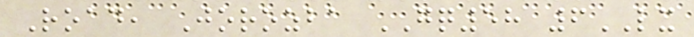Road, Jorozba GQ58 6LX
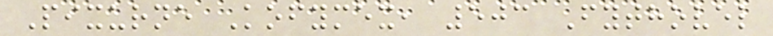Pixurne Kofymex, 503 Fythovel
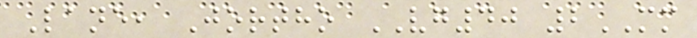Lane, Jortho VG40 2MM
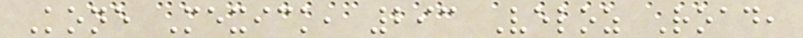Kone Mexick, 293 Veloz Road,
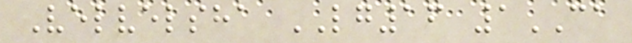Velvelsha LG16 1CA
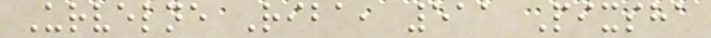Urvelne Riba, 511 Pixsha
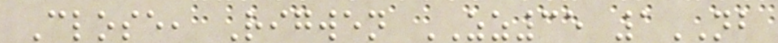Close, Rigwen ZZ35 1NB
